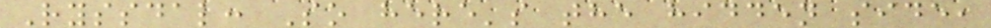Ryssdal: So here's the hidden side,
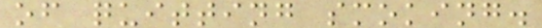of quitting smoking.
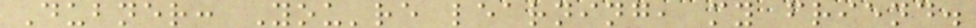Dubner: You're learning, my friend.
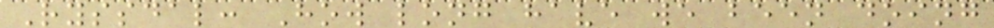Ryssdal: How long have we been doing
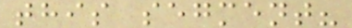this segment?
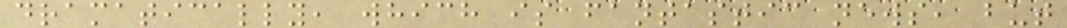dramatically, which is fantastic news, but
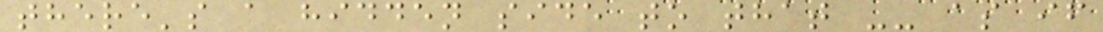there's a hidden side to that -- as if
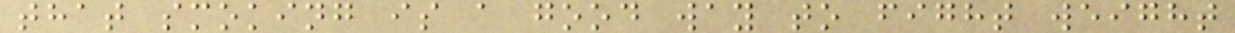that smoking is a good way to fight weight
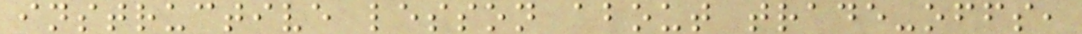instructive lesson about trade-offs,
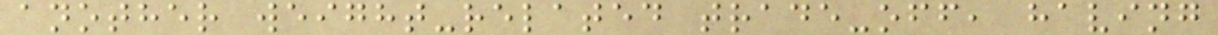another weight-related trade-off, having
